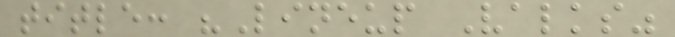title: "Lineup Valks"
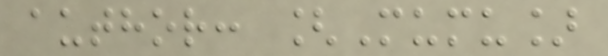author: [Mumu]
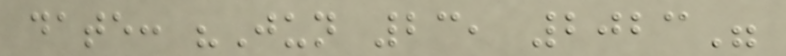date: "Jun 23, 2023"
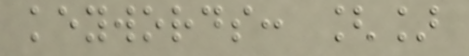keywords: []
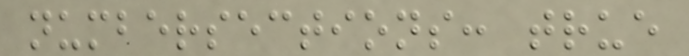numbersections: true
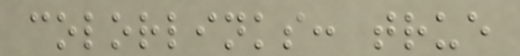colorlinks: true
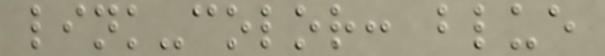link-color: blue
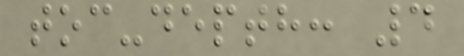toc-depth: 4
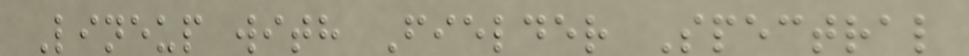Lineup with Fielder Spectral
